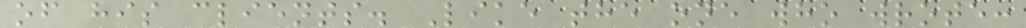of his clients. Like the one who wrote:
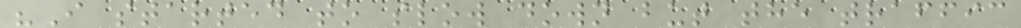"I started to slow down but the traffic
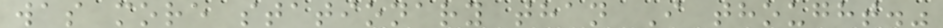was more stationary than I thought."
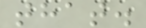that.
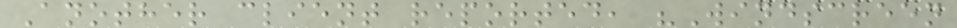Another client reported, "Windscreen
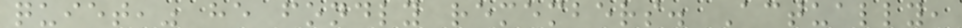quiet," he fondly remembers. Actually,
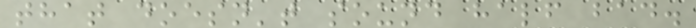that doesn't sound half bad.
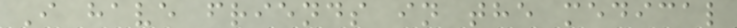I have friends in the medical
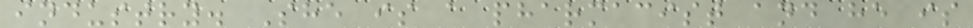industry. She is a pharmacist and he is
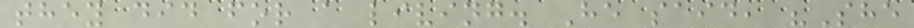they did for a living. He said, "She
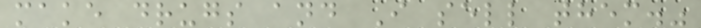make drugs and I sell them."
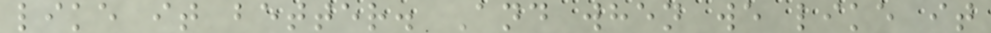like it better. And when we like it
